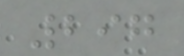297
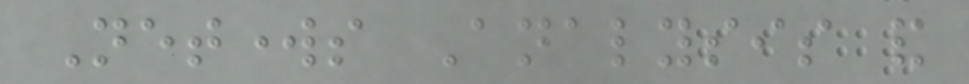Networks Analysis and
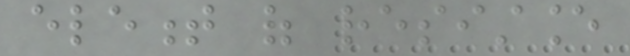element of resistance
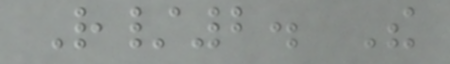R/2. The
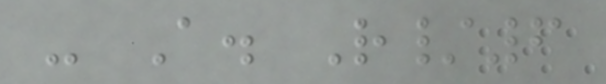- A. R/6
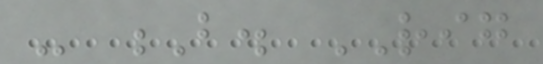- B. RIG
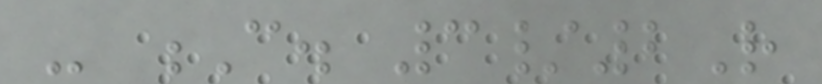- C. 3/2R
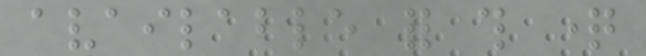available for this question
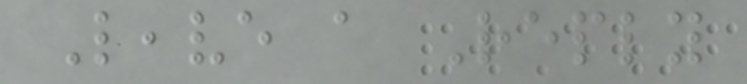Leave a Reply
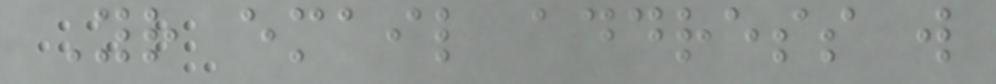Your email address will
